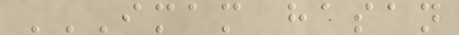IMAM HASAN
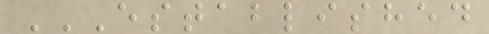ESTABLISHED
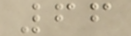66
